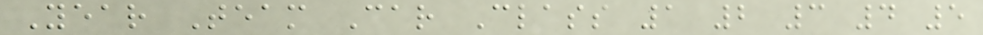Year Team Car Class 1 2 3 4 5
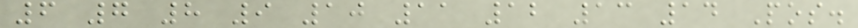6 7 8 9 10 11 12 13 14 Pos.
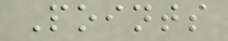Points
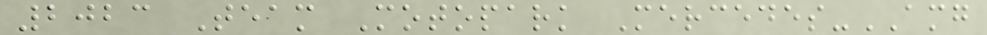2023 Team Motopark Mercedes-AMG
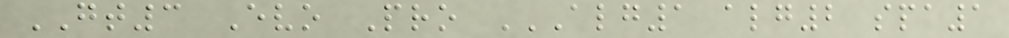GT3 Evo Pro ALG1 ALG2 SPA1
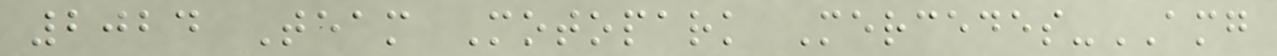2024 Team Motopark Mercedes-AMG
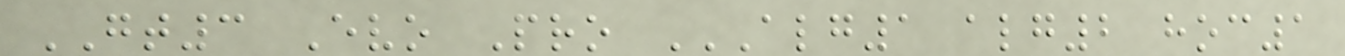GT3 Evo Pro ALG1 ALG2 HOC1
